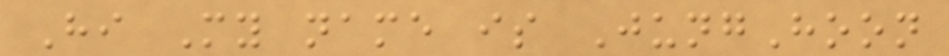Hi My name is JungHoon
